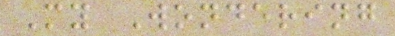My Wondering
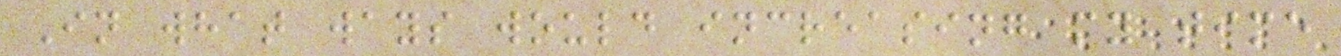In what ways would increasing my time
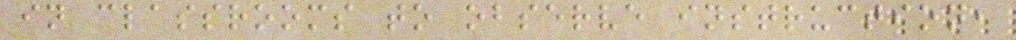in classrooms to observe instruction,
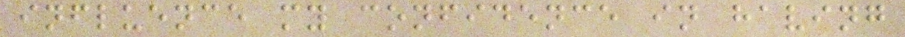influence my confidence in having
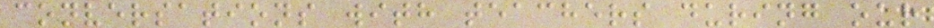conversations with teachers during our
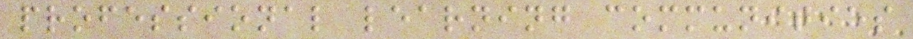professional learning communities
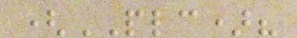(PLC)?
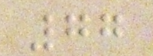77
